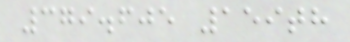379.605 159th
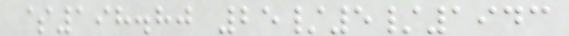$198.80 25/5/1943
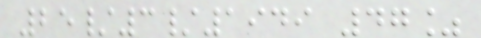25/3/1949 47%
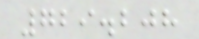729.208
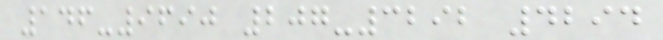146-9690 207-3292 4294
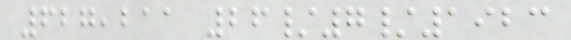627,211 26/7/1923
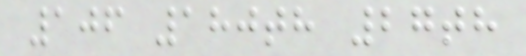106 180th 27th
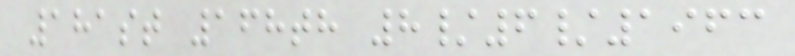181st 168th 8/6/1963
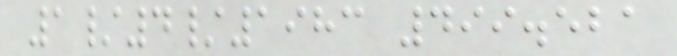1/4/1983 499.521
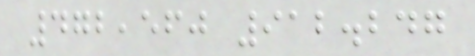472,560 912.247
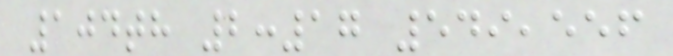104th 2:17 549,556
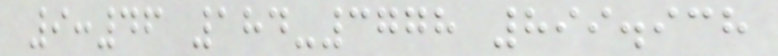9:46 184-3778 899.938
